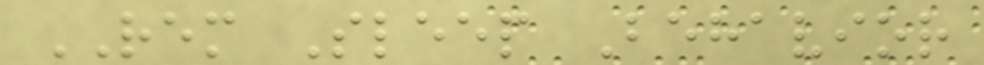REM Sleep Behavior
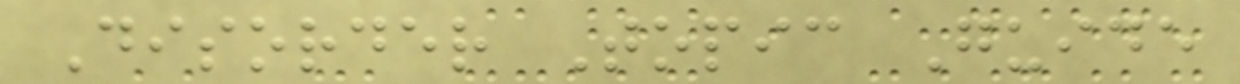Disorder Topic Guide
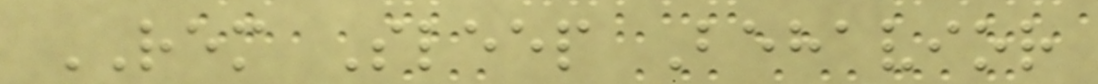REM Sleep Behavior
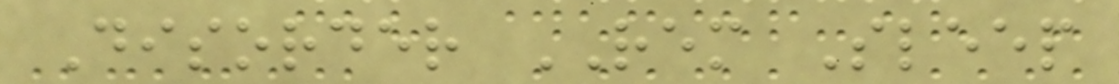Disorder REM Sleep
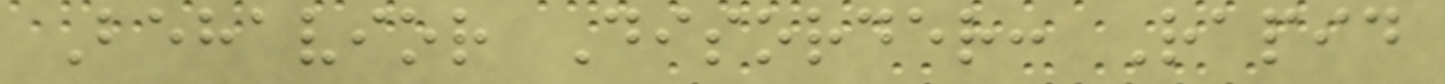Behavior Disorder: Rapid
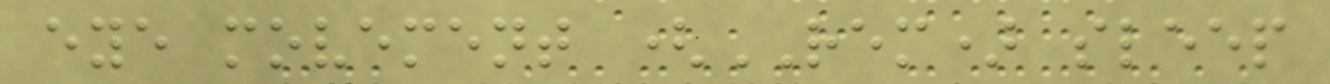eye movement (REM) sleep
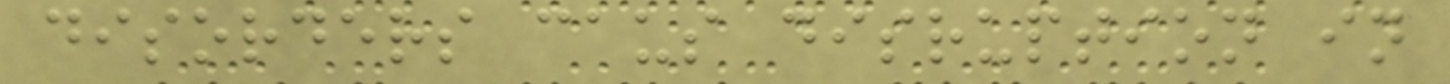disorders caus disruption in
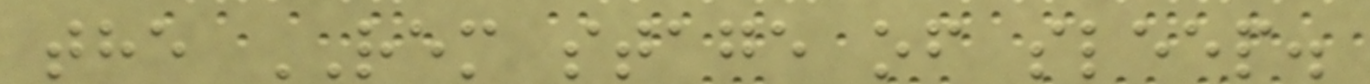the REM stage of sleep.
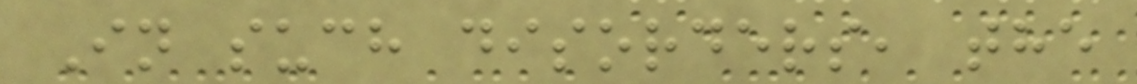In such disorders, the
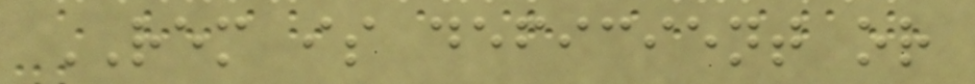REM is deficient or
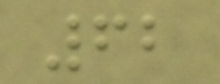62
